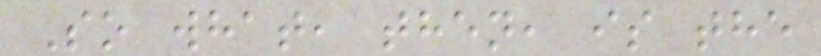So what, then, is the
